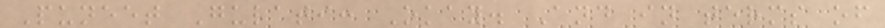Puneet Gulati: Okay. And in terms of
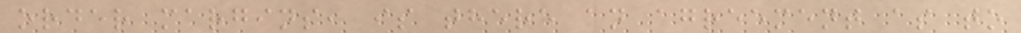order margins, is there an agreement as to
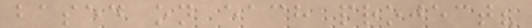based on each project?
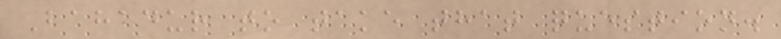Bahadur to take that question.
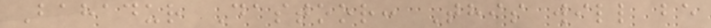Bahadur Dastoor: This will be
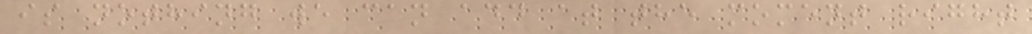is nothing we can add at the moment right
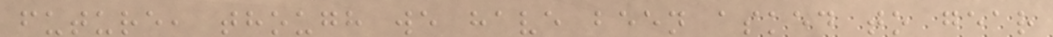future, though we have been asked to gear
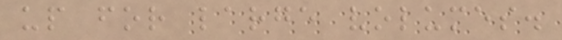up for large volumes.
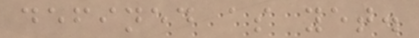defined as yet.
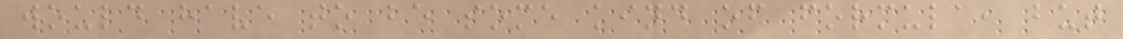would have to be some kind of formula, but
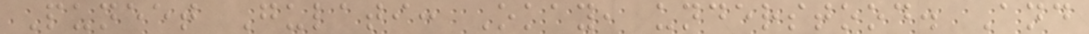Puneet Gulati: Okay, understood. And
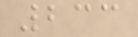233
